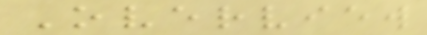Overview
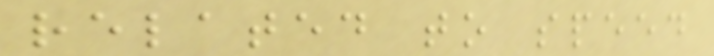related to speed
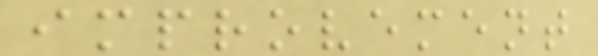improvement
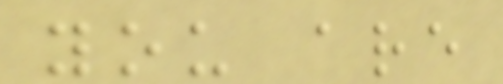you are
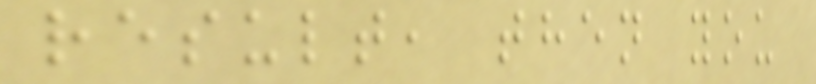result, then you
